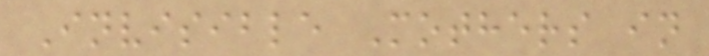Invisible Mothers in
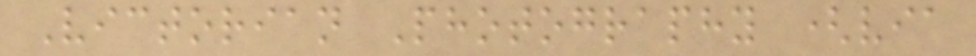Victorian Photography (via
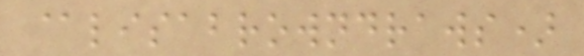@lisabrowndraws)
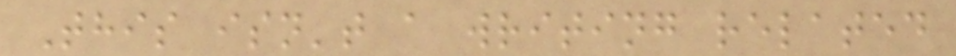This isn't a writing related
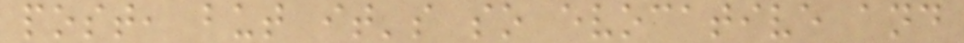post, but it's so evocative and
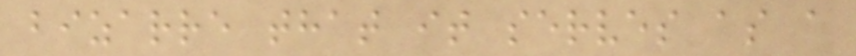bizarre that it serves as a
